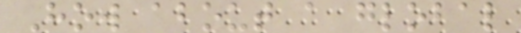How about a global
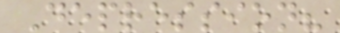Depression?
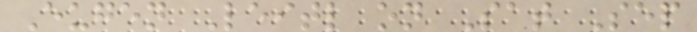Eugen Leitl on Sat Sep
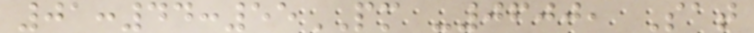01:44:55PM -0600, Sat
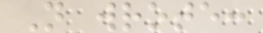N wrote:
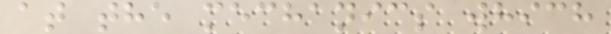at the mechanics which
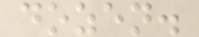dozen.
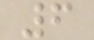6
